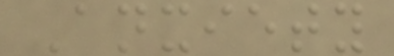Anxiety
